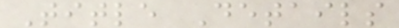Title Details
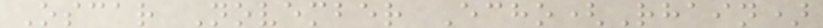Oscar November Echo(Rhain)
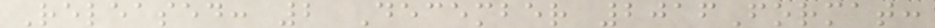Released: 2 December 2016Format:
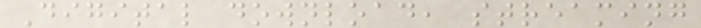Digital download, streaming
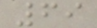69
